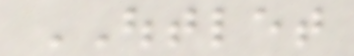OUTLET
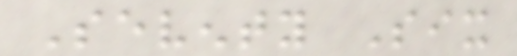Seventy Six
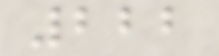222
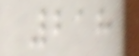218
